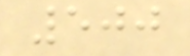500
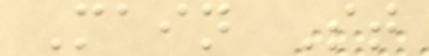Main St
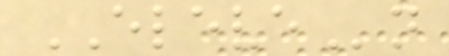ELEVEn
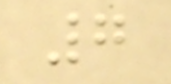7
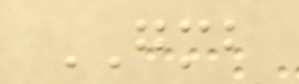GMB
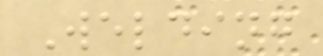Welding
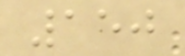150
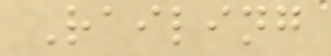Railing
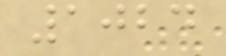1024
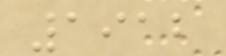1912
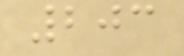203
